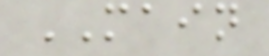MAIN
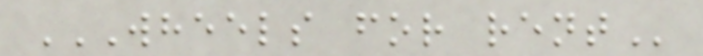WHEELS FOR RENT
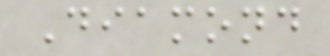Diamond
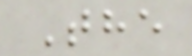The
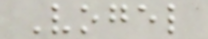Vogel
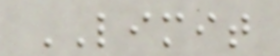LIMIT
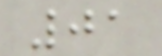01
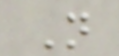N
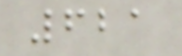621
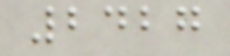2427
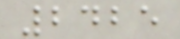2425
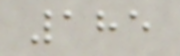185
